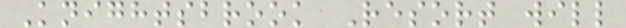Knightsbrook Resort will
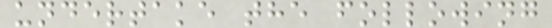undertake the following
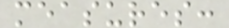measures:
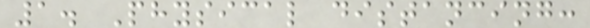1. Physical distancing:
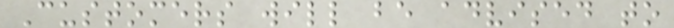Customers will be advised to
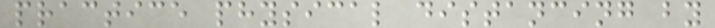practice physical distancing by
